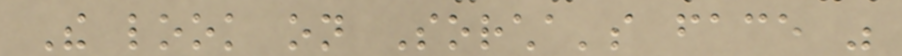The look on Sorcha's face was
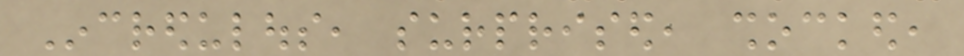Incredulous, surprised, shocked,
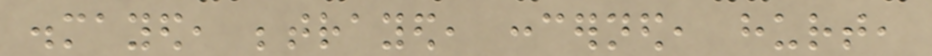dismayed, betrayed, concerned, hurt,
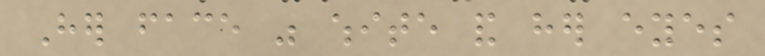Her face was white and her eyes
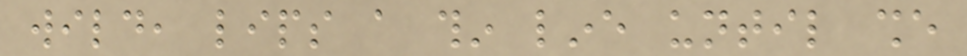wild, lips a thin line until she
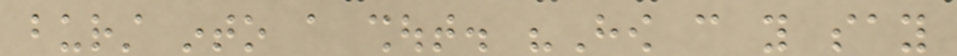burst into a shout. "How can you say
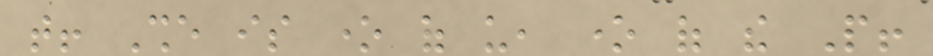that! She is one of us, one of the People!
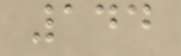144
